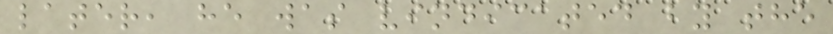later, he was vindicated by the
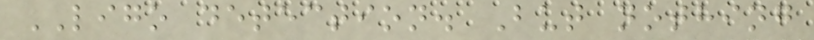LIGO detection. But nothing
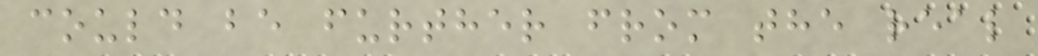could be further from the real
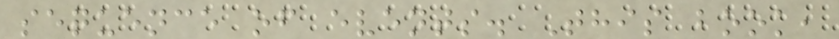sequence of events. This book,
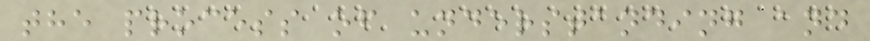the process of understanding and
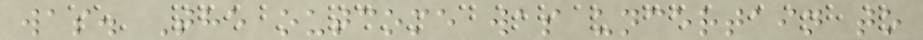was. The outcome was uncertain to
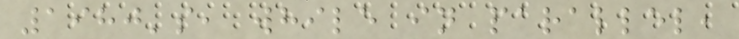1980's, while in parallel,
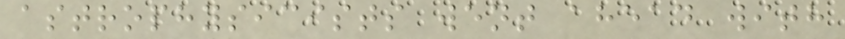astrophysicists went ahead with
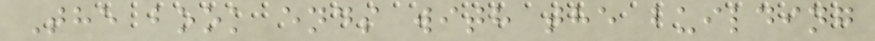The book ends with the building
